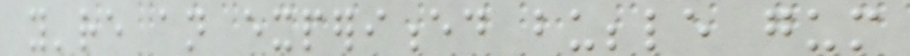you're an experienced bubble gum
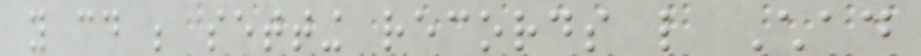you could be setting records like Chad
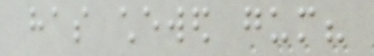has chewed gum?
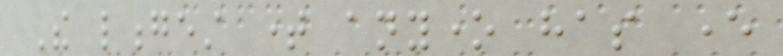The longest time anyone has ever
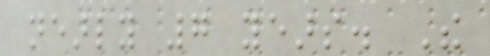nearly 7 years. The
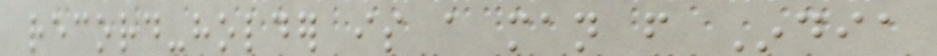record-holder is a man from India
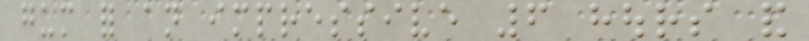gum for an impressive 6 hours and
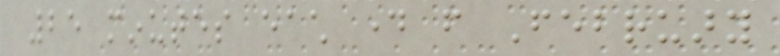25 minutes each day from February
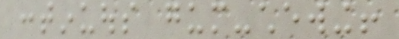continuous gum-chewing!
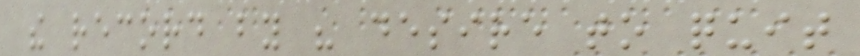the record by his desire to quit
